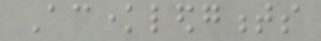Acknowledgments
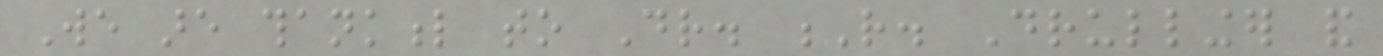We are thankful to Dr. R. Drullinger and
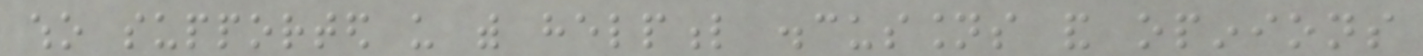who supported us with helpful discussions and opinions
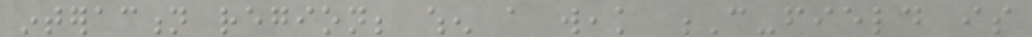interaction region; when a weak C-field is
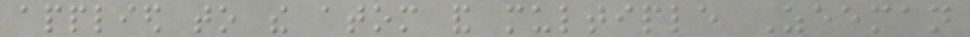applied to the atom and multiple Zeeman
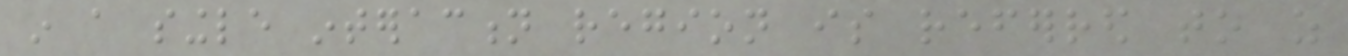in a single interaction region is referred to as
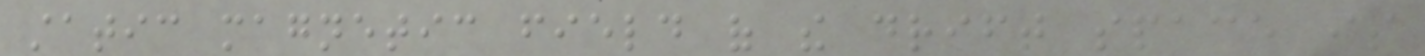static magnetic field of the drift space is
